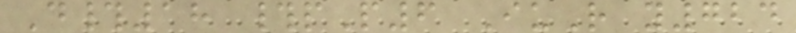D#18 #pP6 IuR y724
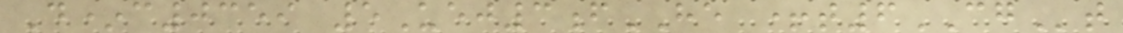D*c0359 5Uej3fHE +t6CGt
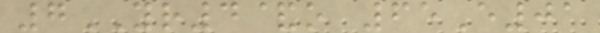7YR4&o 65E01
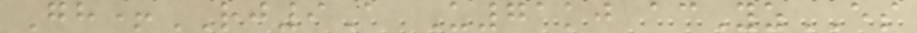Gh+RJ9A U71kj acYzES
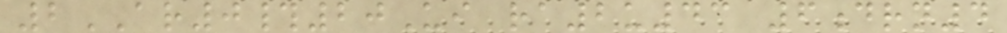2AR0#20Ui ra2u43 6drn4
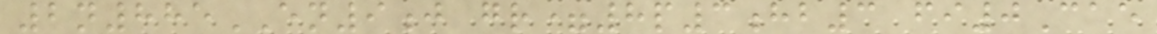2n885EN9j gr=8p3hb3 fi0Cae
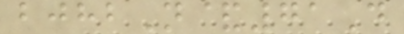bjhbN&71D
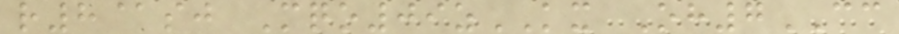r8@sj Mqo09zKX Oh7CC
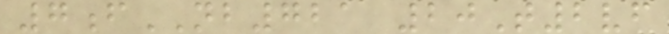7fNB721 20T2vf
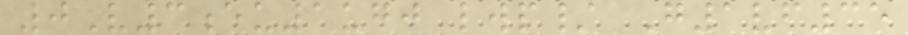0V3eu1ugj lwp/ G1vf35
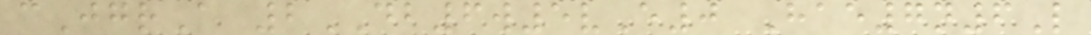cJgrA 2DB6w5vE0 Hae7n6L
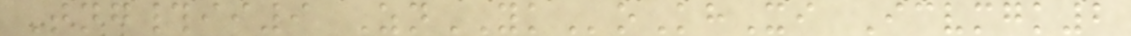Tng#ii9 ZnYKoKhXi Icvmgk2
